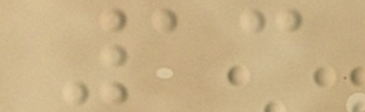13
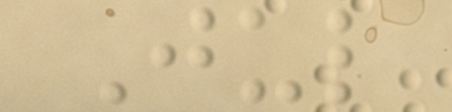Jul
